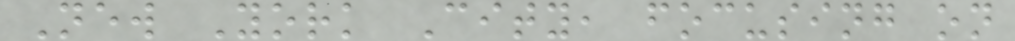New York City, focusing on
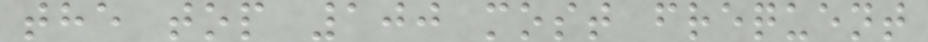the top 100 most frequent
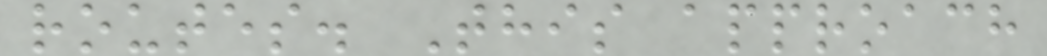routes. This approach
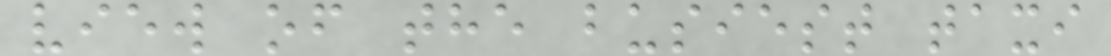view of the busiest taxi
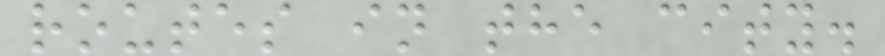routes in the city.
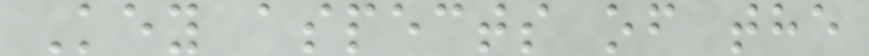Key aspects of the
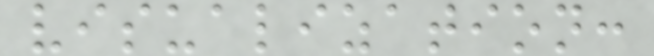visualization:
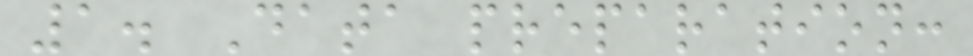1. Data preparation:
